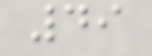49
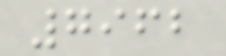7962
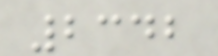2342
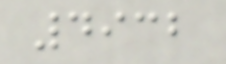4932
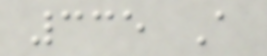335 A
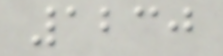1230
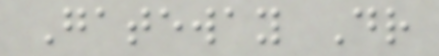Gateway Dr
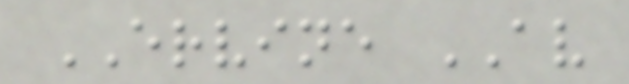ERVINE AV
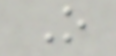O
